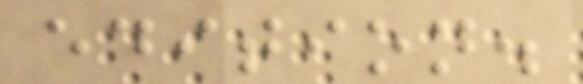edition.
